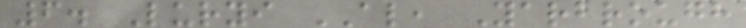6. Luryi AL, Yarbrough
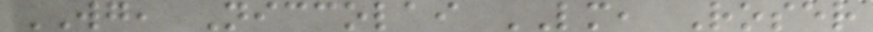WG, Niccolai LM, Roser
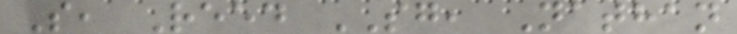S, Reed SG, Nathan
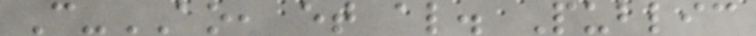C-AO, et al. Public
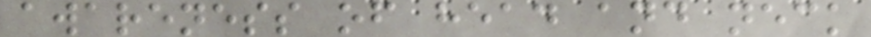awareness of head and neck
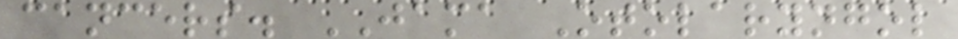cancers. JAMA Otolaryngol
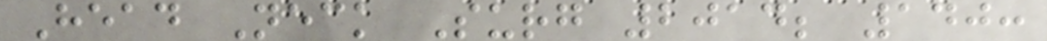Head Neck Surg 2014; 140:
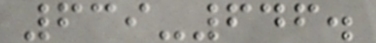639-646.
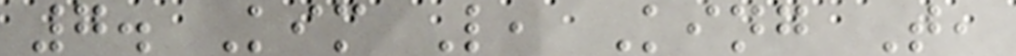7. Kim L, King T,
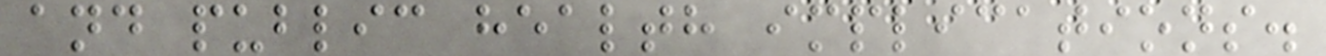and public health implications.
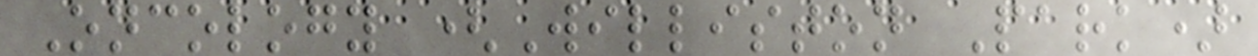Oncology (Williston Park)
